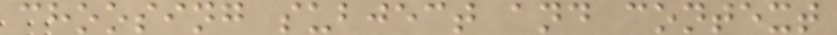choosing subject and context
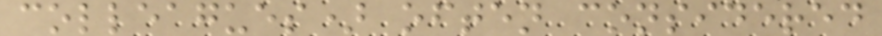colleagues) often considered
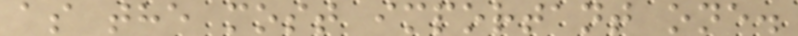as the most important one.
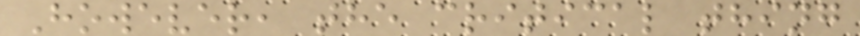However, the critical thing
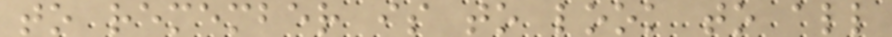to remember is to look to all
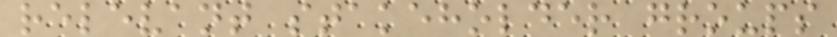relevant stakeholder groups
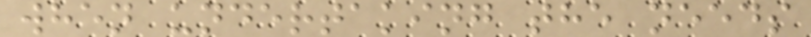when undertaking the needs
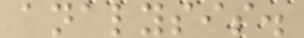analysis.
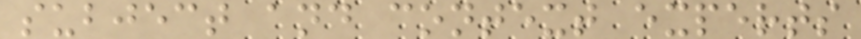subject and context experts
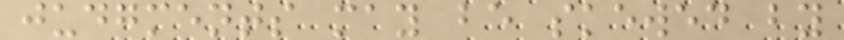judgments may be skewed by
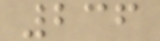236
